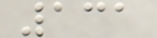131
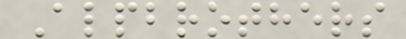Alpbrothers
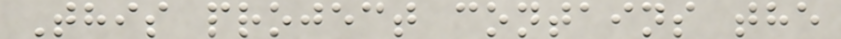This project contains the
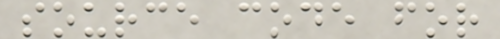source code for
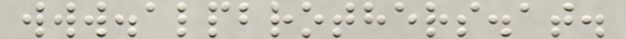www.alpbrothers.at.
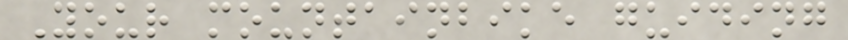Your mountainbike guiding
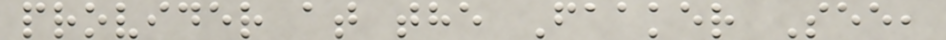provider at the Faaker See,
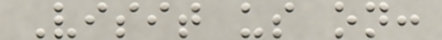Visit us on:
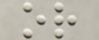or
